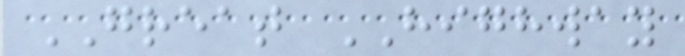GREAT HIGHWAY
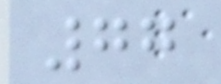77
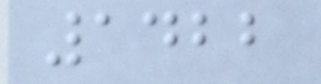1422
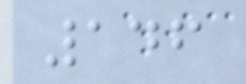146
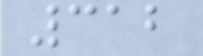312
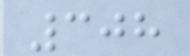308
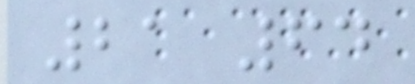21 64
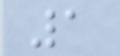1
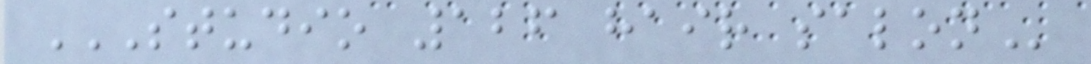STUDIO 126 HAIR SALON
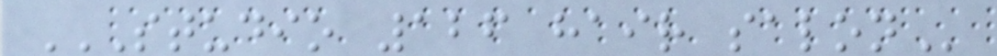STUDIO 126 HAIR SALON
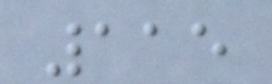115
